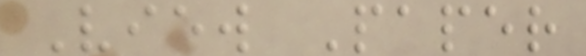View Paper
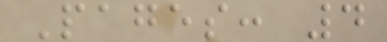Pages: 4
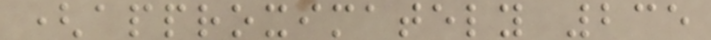(approximately 235
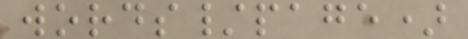words/page)
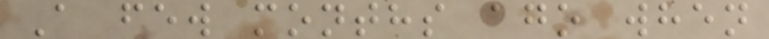A few months ago when
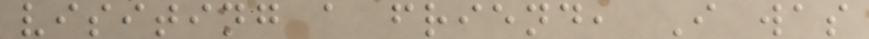visiting a friend, I was
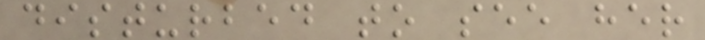disturbed to see her
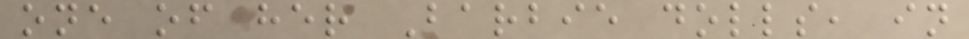one of her Barbie dolls, in
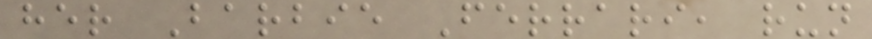her Barbie Ferrari, run
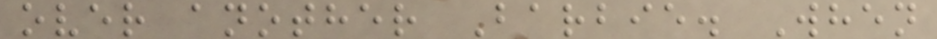over another Barbie. When
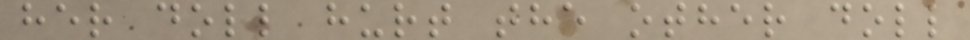her doll hurt the other doll
